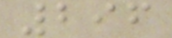296
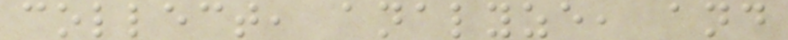collect, analyze, and
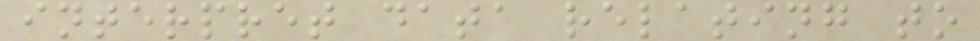interpret data relating to
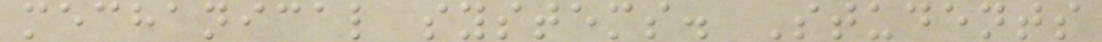mechanical systems. Students
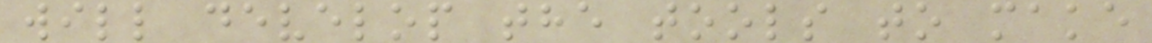will develop the tools to make
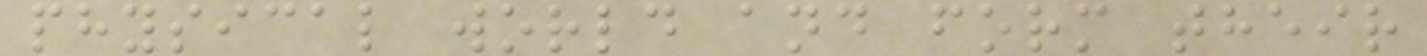physical world and form their
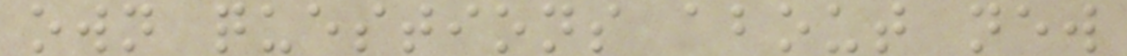own questions about new
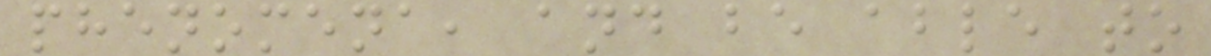phenomena, and be able to
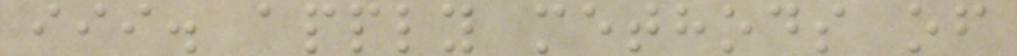iii. apply methods of
